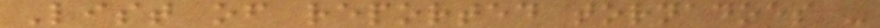List of reported tornadoes -
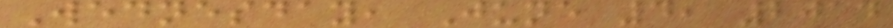Wednesday, June 4, 2014
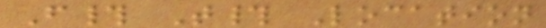F# T# Location
